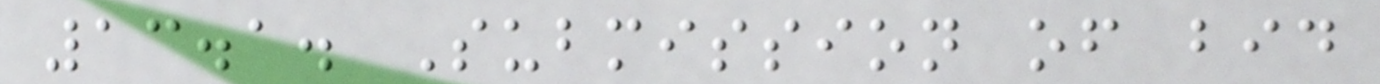13.1. Submission of bid
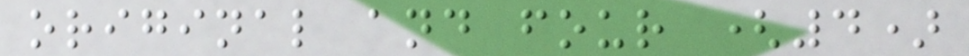original and four (4)
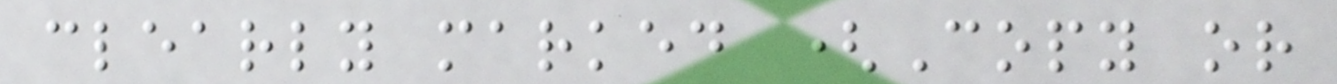clearly marked (Copy or
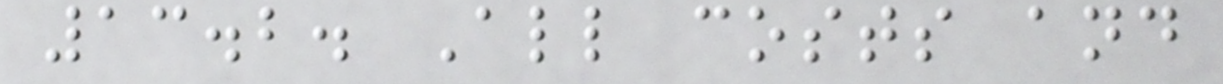13.2. All costs and
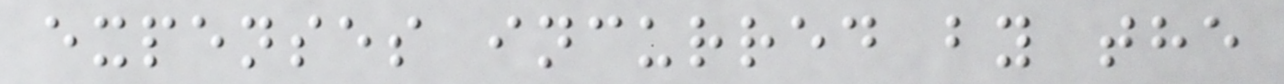expenses incurred by the
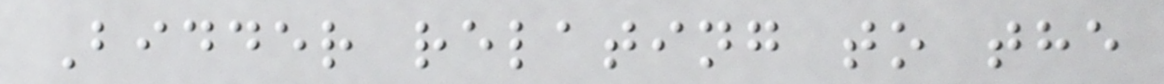Bidder relating to the
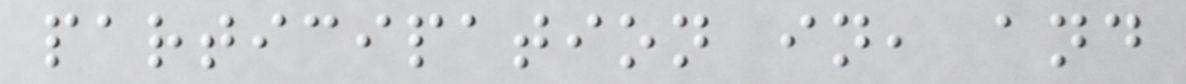participation in, and
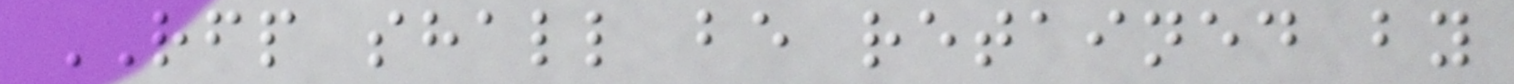RFP shall be retained by
